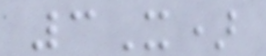3X)
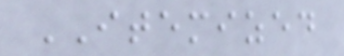ITEMIZED
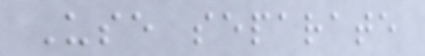Use separate
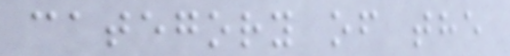category of the
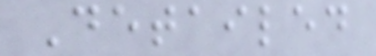Detailed
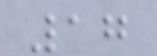17
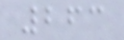263
